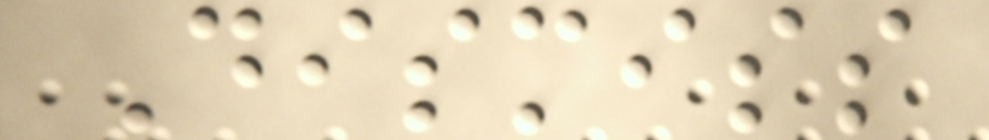Dismiss
